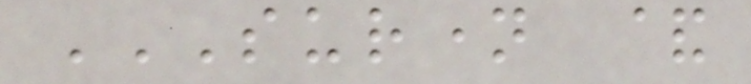SURNAME &
